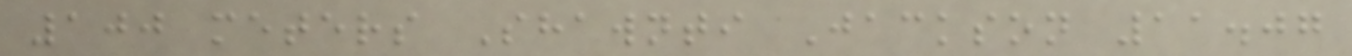100 meters Shawnti Jackson 11.07
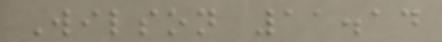Wilson 11.14
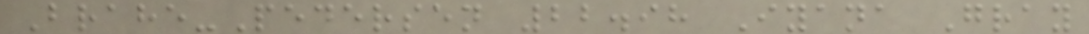Brahe-Pedersen 22.98 Iyana Gray
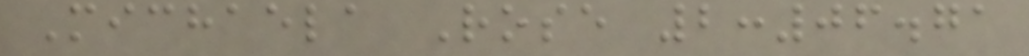Michaela Rose 2:06.71
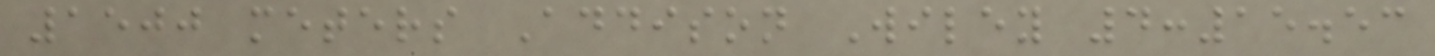1500 meters Addison Wiley 4:15.53
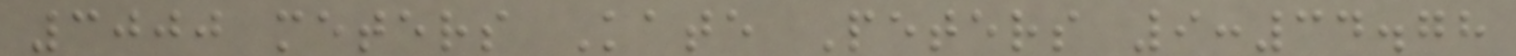3000 meters Kate Peters 9:34.78
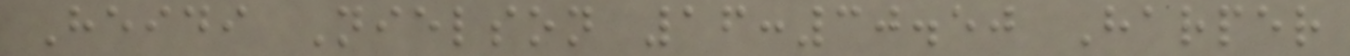Heidi Nielson 16:30.50 Harper
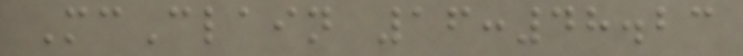McClain 16:48.23
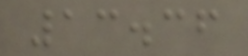13.36
